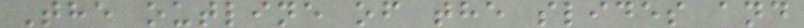The outline of the slides and
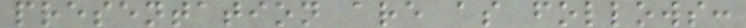presentation are as follows:
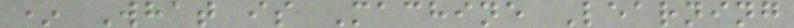* What is Machine Learning
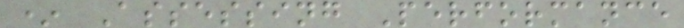* Assessing Performance
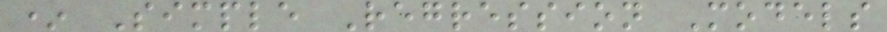* Simple Regression Models
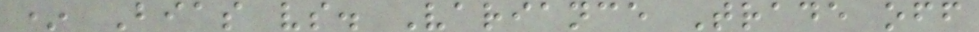* Bias vs. Variance Trade off
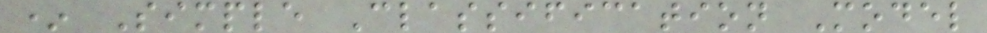* Simple Classification Model
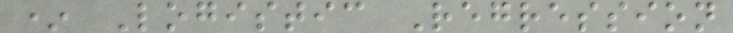* Logistic Regression
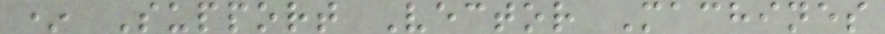* Support Vector Machines
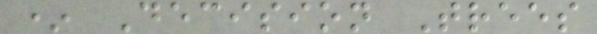* Decision Trees
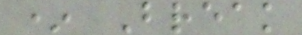* Break
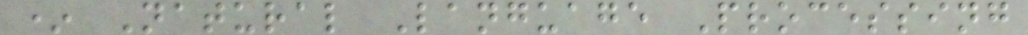* Natural Language Processing
